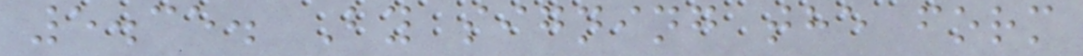5.35. By signing the form
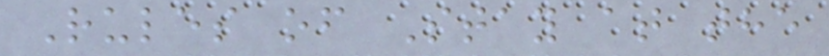Rules of Stay at the
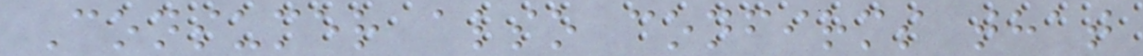Consumer also confirms that
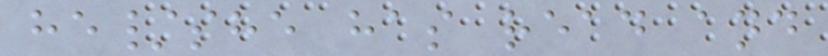he/she has read and
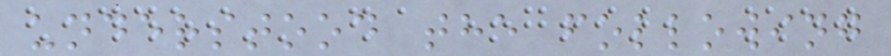understood the following
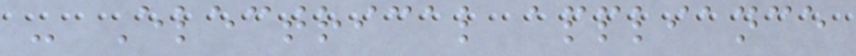- Electrical appliance
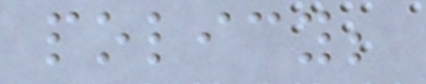policy;
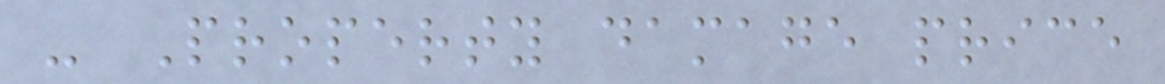- Property damage price
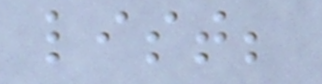list;
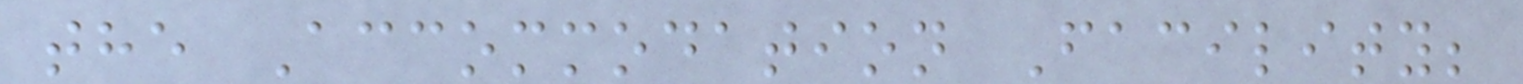the Accommodation Facility;
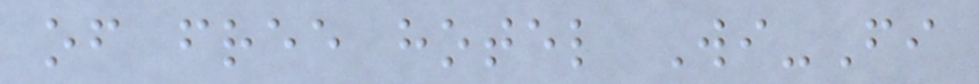of free hotel Wi-Fi
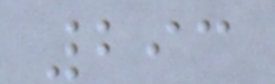293
